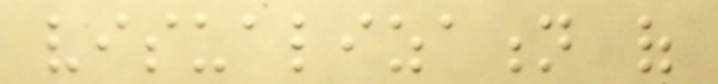visualization of
